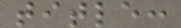title:
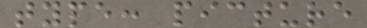type: picture
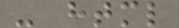- html
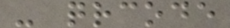- qrcode
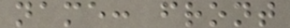name: front
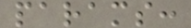params:
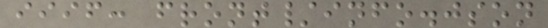iiif: front/info.json
